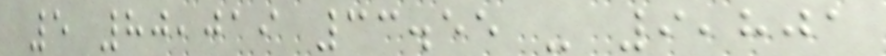5 80,019 33.55 - 9,801
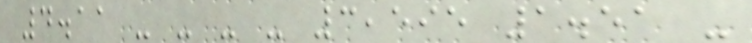4.11 - - - - 3,595 1.51 -
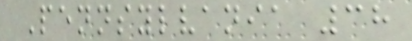Pennsylvania 38
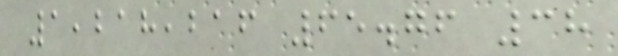1,218,216 65.76 38
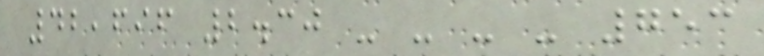42,696 2.30 - - - - 753
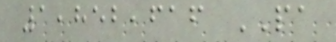1,852,616 PA
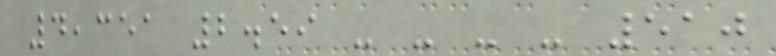4,351 2.59 - - - - 510
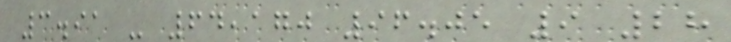3.91 - 64,170 96.05 9 28
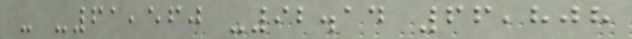- -61,560 -92.14 66,808
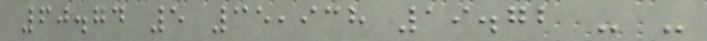60.74 5 35,938 19.72 - -
